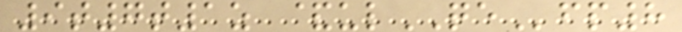9t7t1z &ulQEfp8
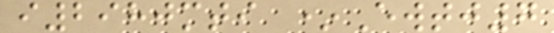i2980mti *Ewtj7
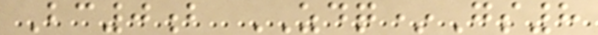Bc0b ZDQ*Gs8
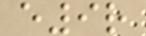e9r
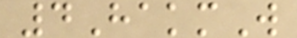4HakmW
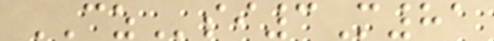CZsi3M81
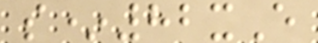s*82xE
